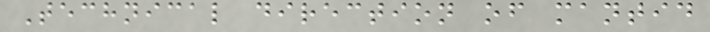Technical direction of mantid
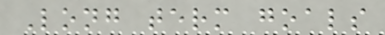Long term goals
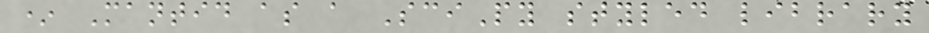* Mantid as a SciPy styled library
